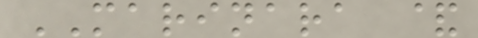MARINARA &
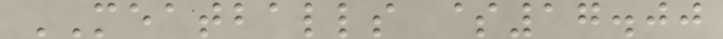MEATBALLS $17.00
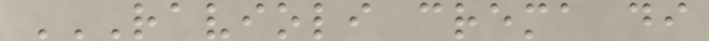RAVIOLI CREMA DI
